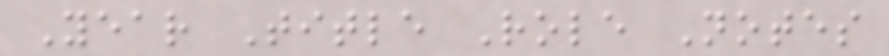Year Title Role Notes
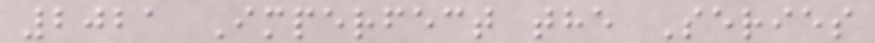2021 Imperfect the Series
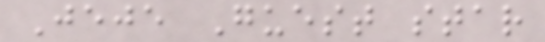Jeje Guest star
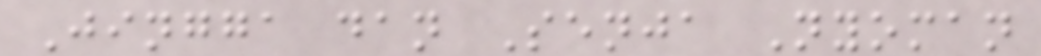Jingga dan Senja Nyoman
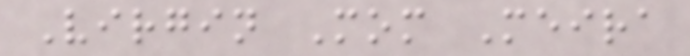Virgin Mom Meira
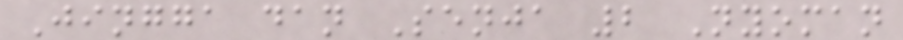Jingga dan Senja 2 Nyoman
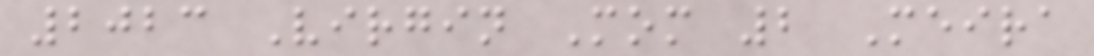2023 Virgin Mom 2 Meira
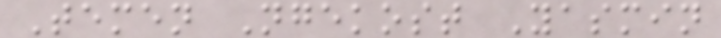Temen Ngekost Yasmin
